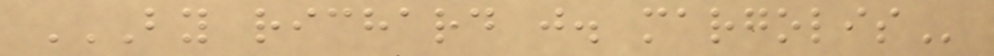BY RICHARD J. MARGOLIS
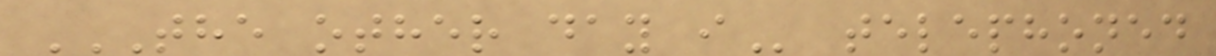THE OTHER DAY I telephoned
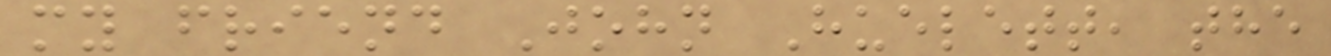my friend John Huelett, the
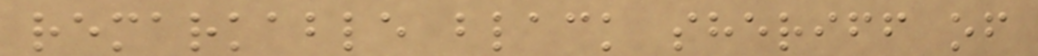remarkable black sheriff of
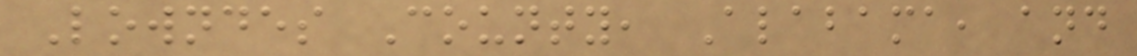Lowndes County, Alabama, and
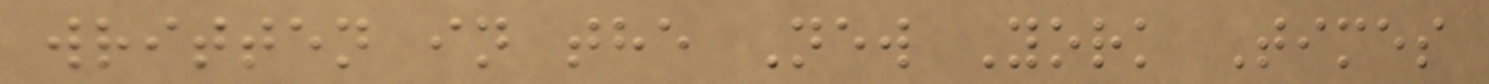written in the New York Times
